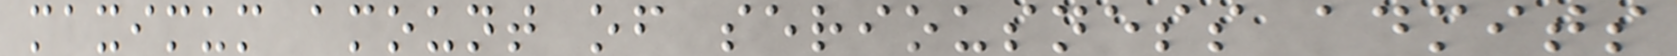maximum amount of seriousness admits
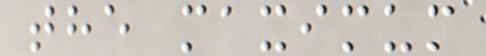the maximum
